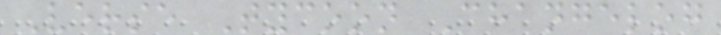Verse Tycoon Changelog
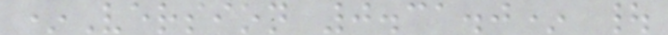*Version 0.31.0* |
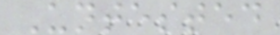Untested
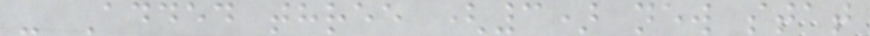- Added three (3) new stat
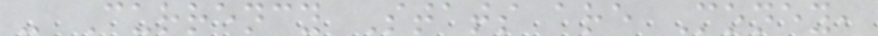- Currency Stats are Money,
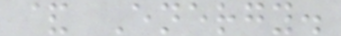& Energy.
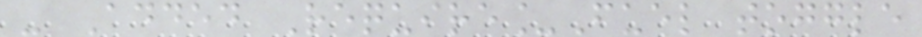- Added Require_Fuel toggle
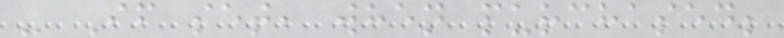- If set, when purchased;
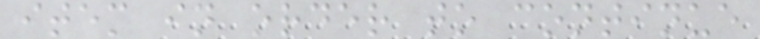item in order to continue
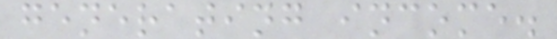generating income.
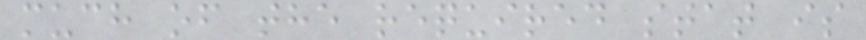much of the required stat is
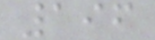196
